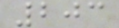203
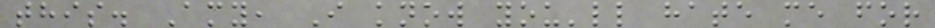this. Amy, I know you'll hate me for
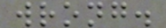wrong.
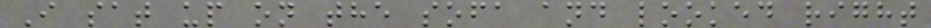I sat up on the sofa and looked right
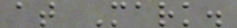at Mark.
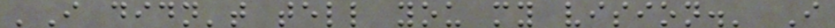'I didn't tell you my vision.' I
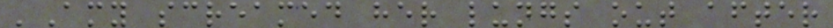'Amy screamed her lungs out after
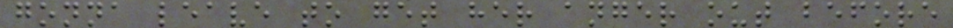gonna leave to get her anger out before
